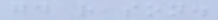good reason.
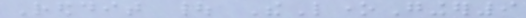Reddit | TheLoneGinger9
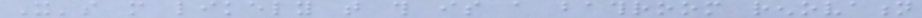It's more likely that this is a bathroom renovation
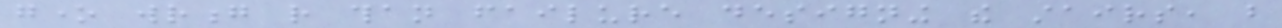gone wrong rather than failure designing the stairs, but
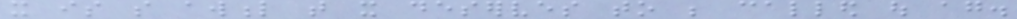it is so awful that it deserves to be called out again.
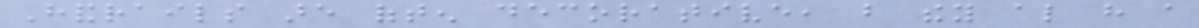Handrails are often decorative, but they also have a
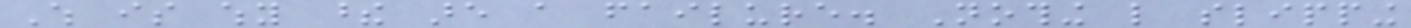Which is why these are a failure. Nothing like slipping
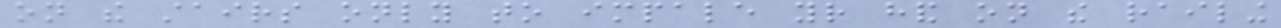on the stairs only to impale your hand on the railing
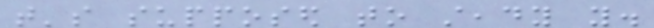that's supposed to steady you.
